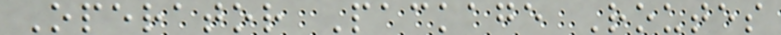Operator Package Routes
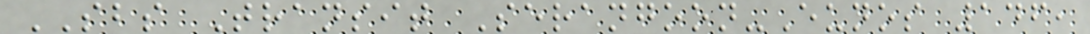SBS Transit Serangoon-Eunos 146,
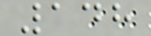148
